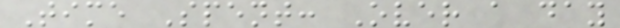Time Spent: Over a day
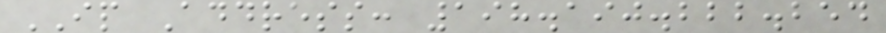IP Address: 198.190.222.254
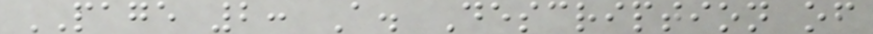PAGE 2: A. Description of
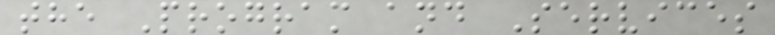the Program and Services
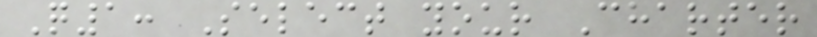Q1: Select your Charter
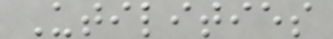Utilities
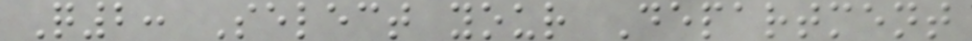Q2: Select your Department
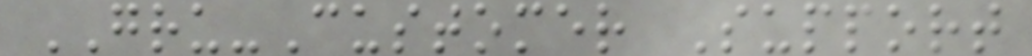GRU-Customer Support
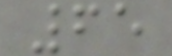65
